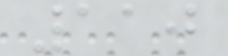110
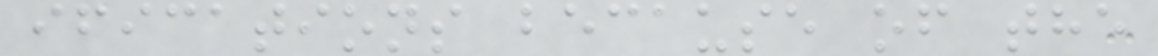ifications because of the
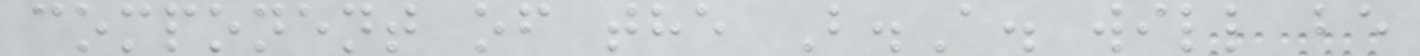component of the B.A. will be
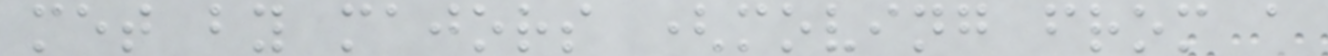met by majors (moving from a
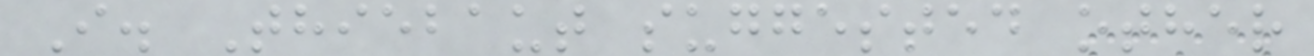I. Thiebaut suggested other
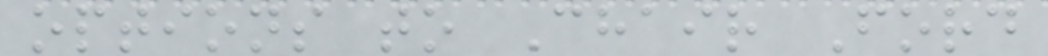options to Chair Ford
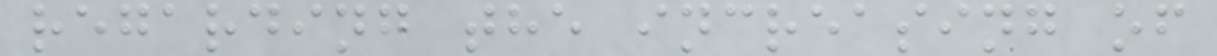regarding the increasing of
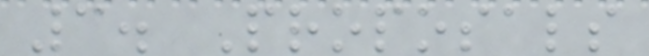3. Proposals
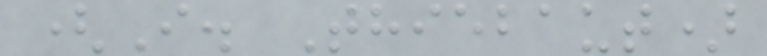(I. Thiebaut)
